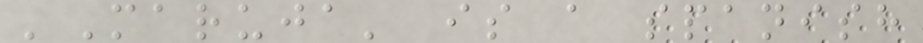'Maruja' is a spanish
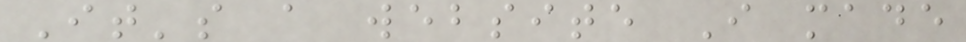It's a website I made
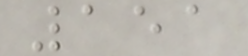151
